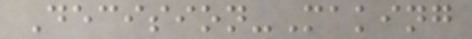Decision-Making
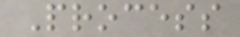Process
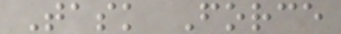Task Force
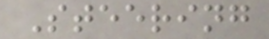Steering
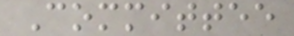Committee
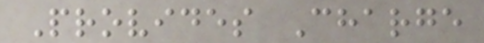Provides Charge
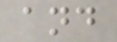and
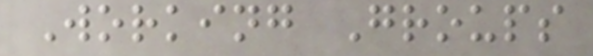Working Groups
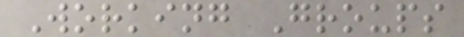Working Groups
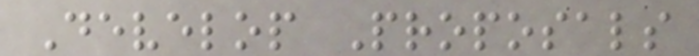Develop Proposals
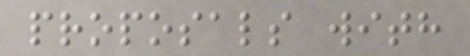proposals with
